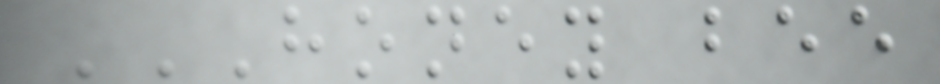HONEY BEE
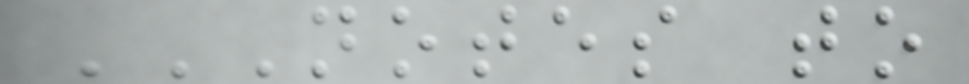NOTES TO
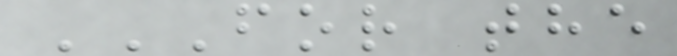FOR THE
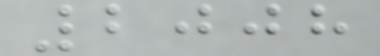2008
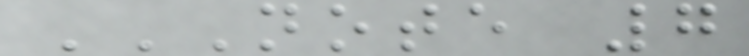NOTE 7
